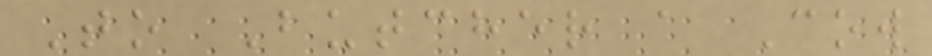To Butcher a Cow
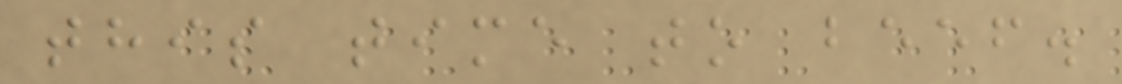this time to beef.
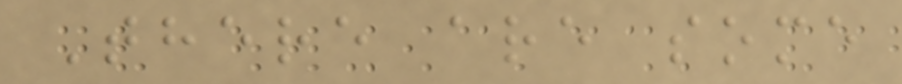There are some
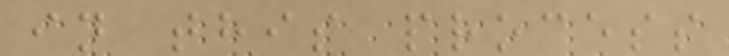in this process
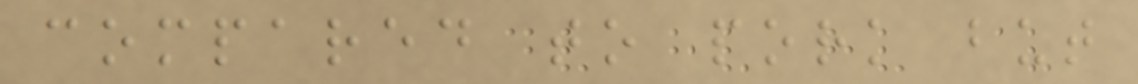compared to pork but
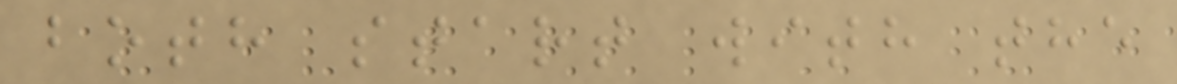both start with the
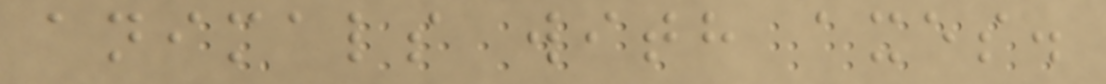animals with axes.
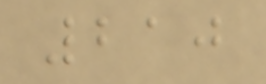210
